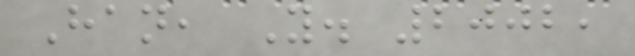Han, Y. 2002,
